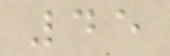45
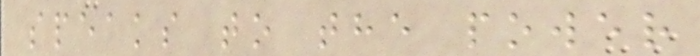speaks to the power
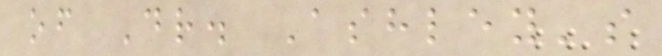of Dr. Ashley's
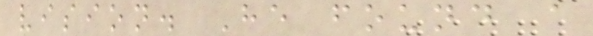vision. He found a
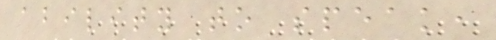ability to speak,
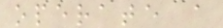operate a
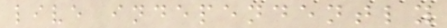live independently
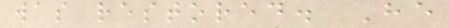was restored. He
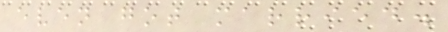even got married.
